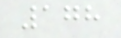178
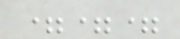===
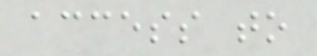access to
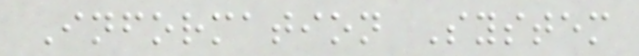Information System
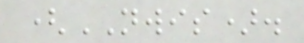(NWIS).
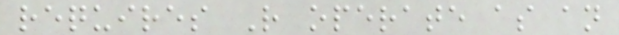requires R operate as an
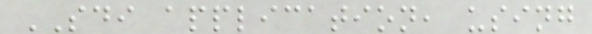SDI application, using
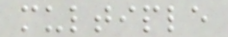multiple
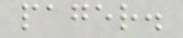pager.
